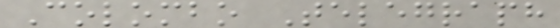Colombo Telegraph
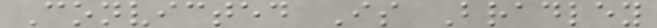Convicted Is Bradley
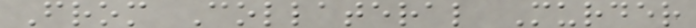From Collateral Murder
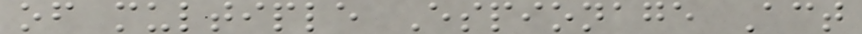of multiple Espionage Act
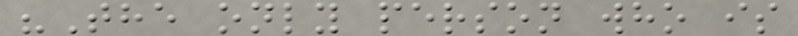"The only person who is
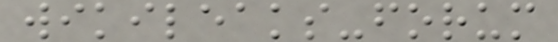wikileaks-forum
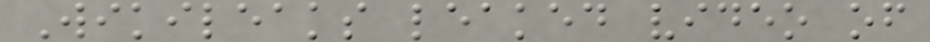Wikileaks leaked video of
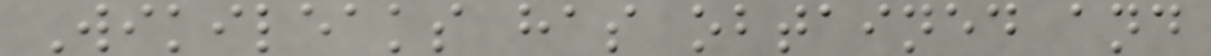Wikileaks has obtained and
